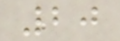20
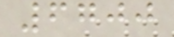6700
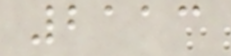2113
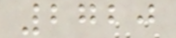2720
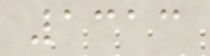1313
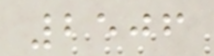2506
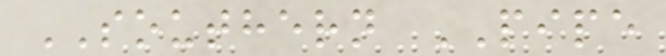SOUTHERN PIPE
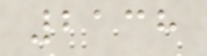2138
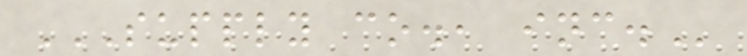SUPPLY CO., INC.
